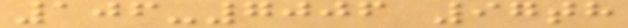106-7006 97th
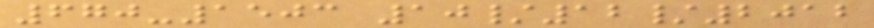670-1503 10/12/2012
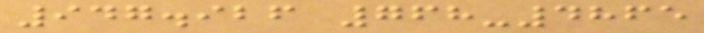947.926 768-4865
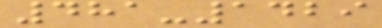481-1429
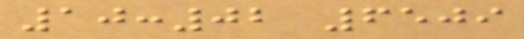10:02 6509
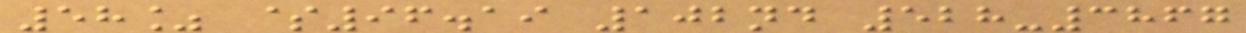58% $96.19 102nd 528-3867
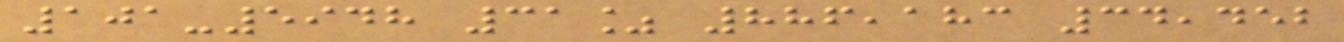101-5948 31% 886,183 34,452
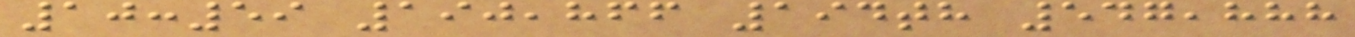10:59 190,866 194th 547,888
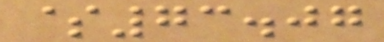$73.07
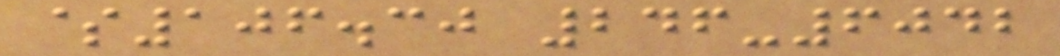$106.30 246-6042
